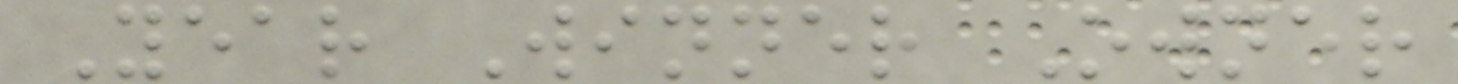Year Winner Owner
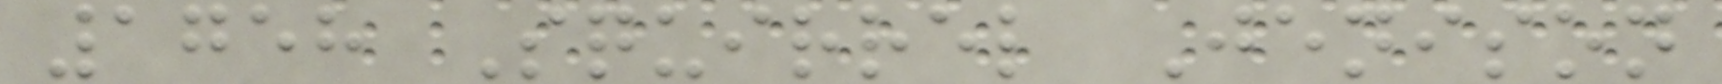1758 Squirrel Jenison
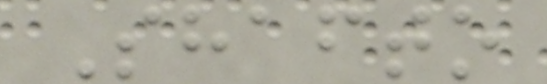Shafto
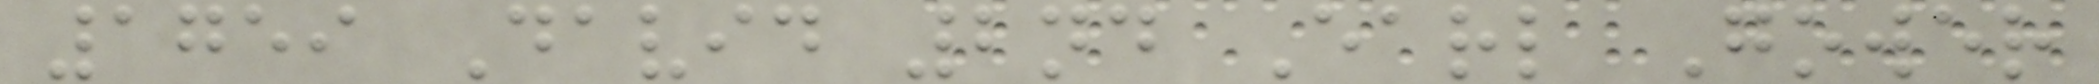1759 David 2nd Earl Gower
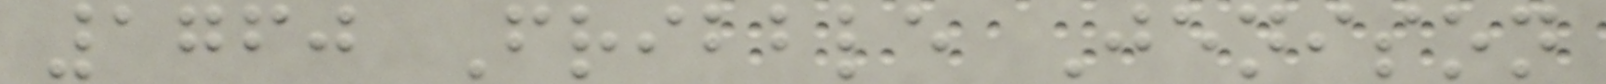1760 Fribble Jenison
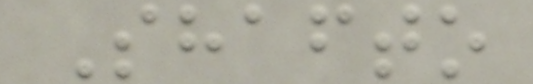Shafto
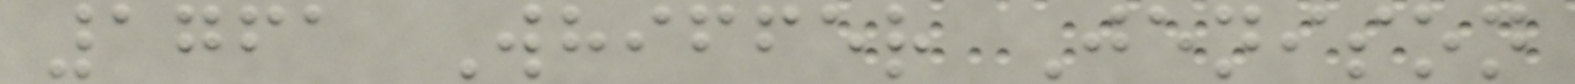1761 Whiffer Jenison
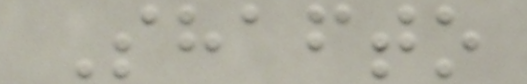Shafto
